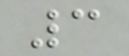3
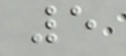5
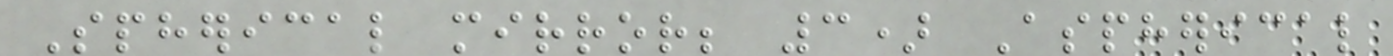Spherical mirror; 3) Aspherical
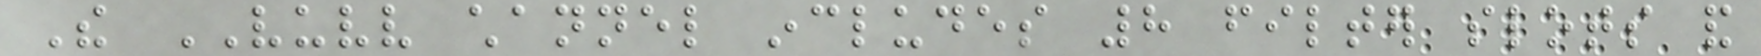The VUVV channel includes 8 filter slots and
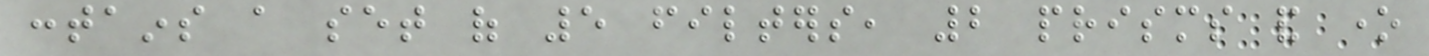contains a set of 5 filters, 2 prisms and one
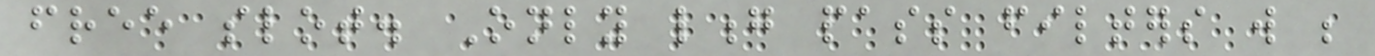free slot. Only long pass filters will be
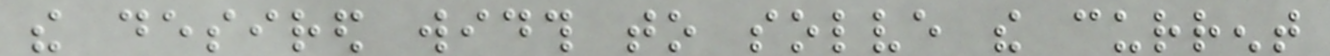the desired width to solve the current
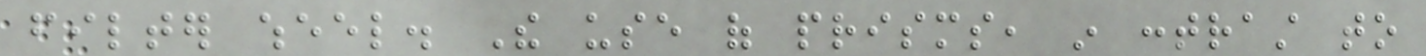filter wheel. The use of prisms, in contrast to
